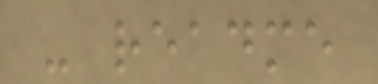- readme
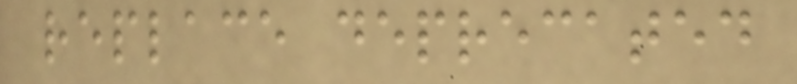replace deprecated
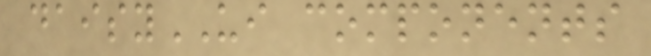daisyUI components
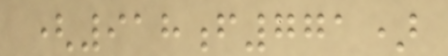(918f771)
